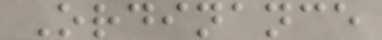Ordinance
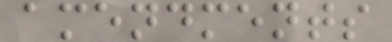amendments
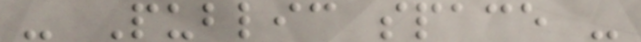- Public space -
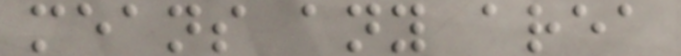means any area
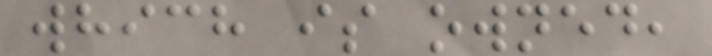which is owned,
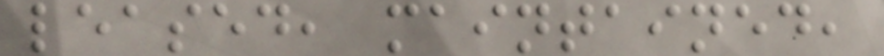leased, maintained,
